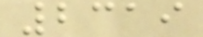2319
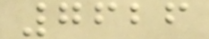7626
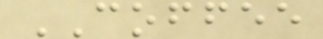COFFEE
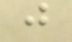j
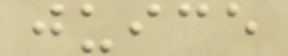juice
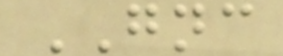GNC
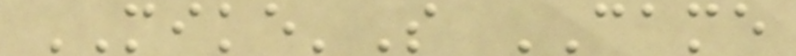MIKE'S CAME
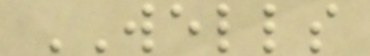WELLS
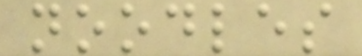noodles
